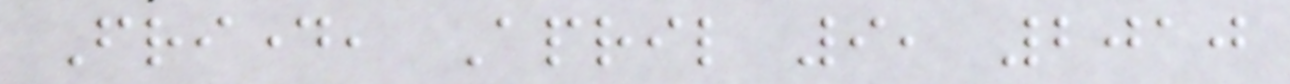Friday, April 9, 2010
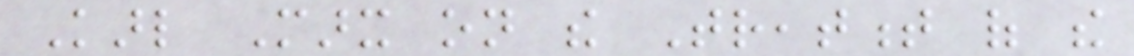Karl Marx on the Treatment of the
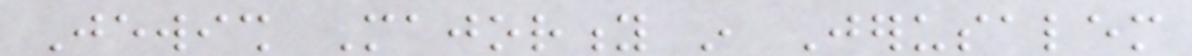Jewish Majority in Jerusalem
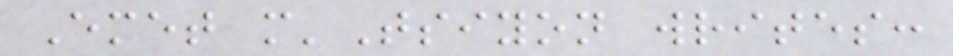Emet m'Tsiyon writes:
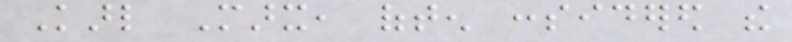Karl Marx, often considered the
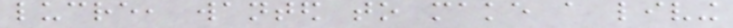lucre, wanted to make a living
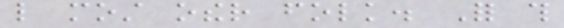like most other folk. For this
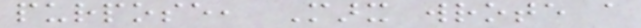purpose, Marx wrote a
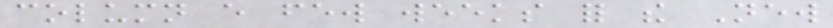column every few weeks for the New
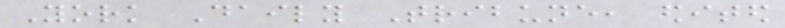York Daily Tribune, edited
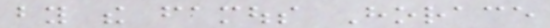by the famous Horace
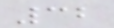32
